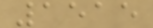1515
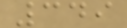349
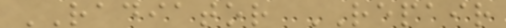RADIATOR REPAIR
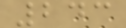243
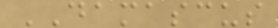DAMASCUS
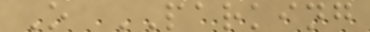O PARKING
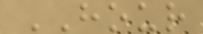HOUR
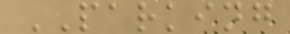PARKING
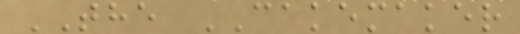THE CAKEMAKER
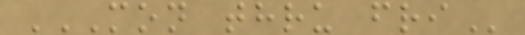MON THRU FRI
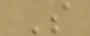S
